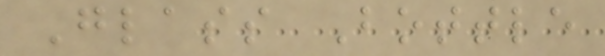Glass Bottle
